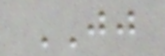JJ
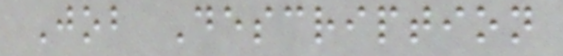Job Description
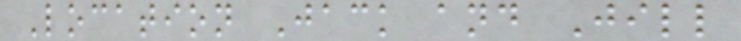Location Jack and Jill
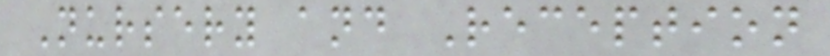Nursery and Reception
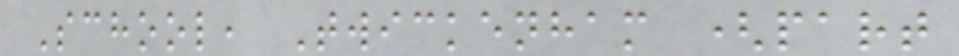School, Twickenham (part
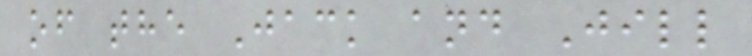of the Jack and Jill
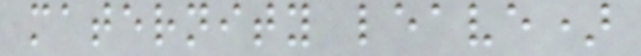maternity leave)
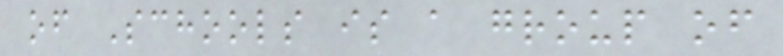of Schools is a group of
